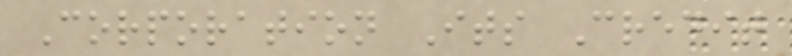Corporation Its Credit
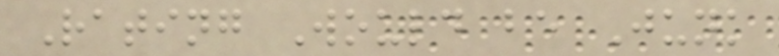Rating Would be Junk
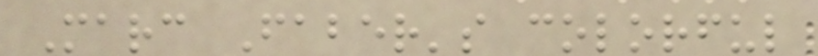Marc Faber's colorful
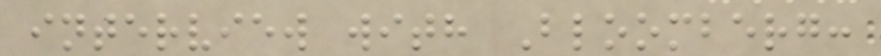interview with Bloomberg:
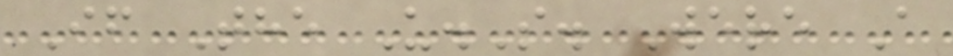If The U.S. Were A
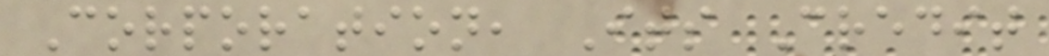Corporation, Its Credit
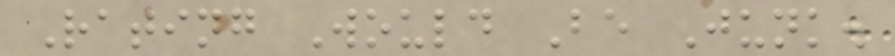Rating Would Be Junk.
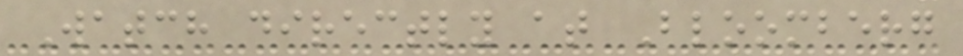Watch directly at Bloomberg
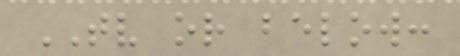TV or below:
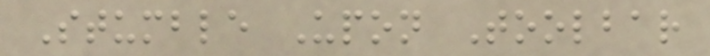Stumble Upon Toolbar
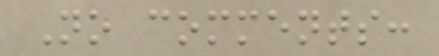No comments:
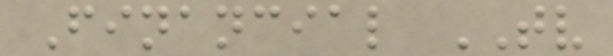Financial TV
